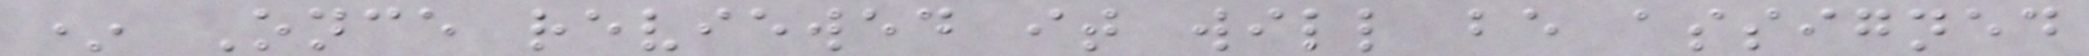* Once reviewed it will be assigned
